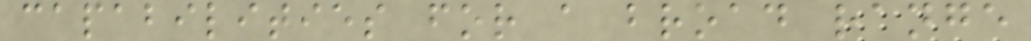capabilities for a broad range
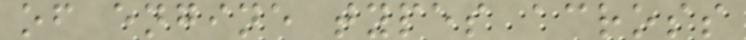of engine types across
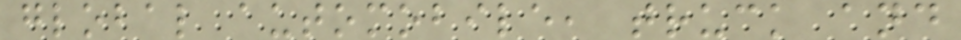global automobile, truck and
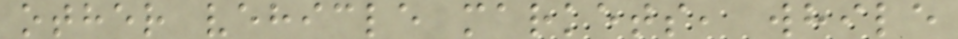other vehicle markets, while
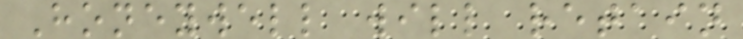Honeywell will retain
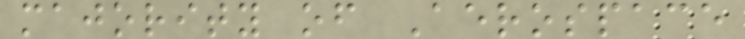majority of Aerospace
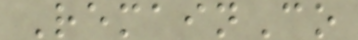RemainCo
